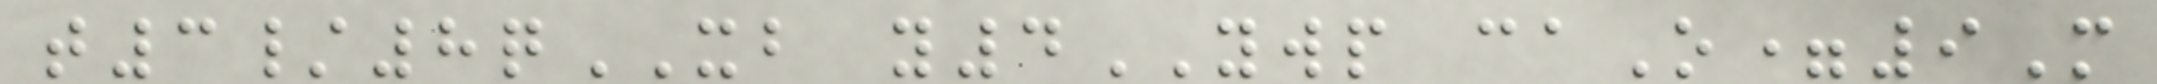t3/8qXB y4YWP caO=9M
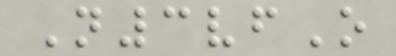N3vfO
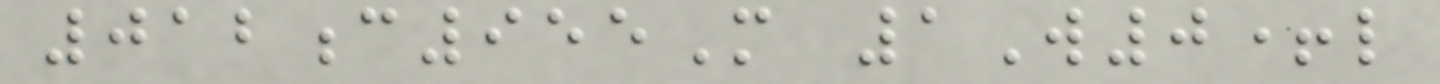012c955M 1W0+l
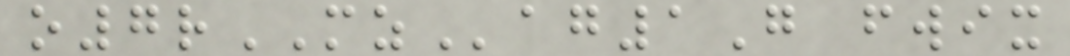o7rMZag1G fwix
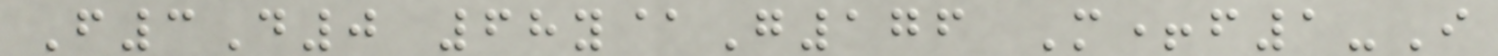F3D0 68y@G176 M+f1-I
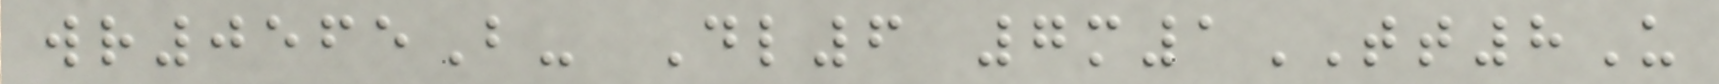wr0565B- Dl6 7m1TT8U
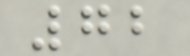72
